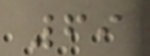69
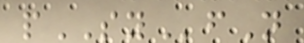pSYfN
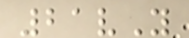21vY
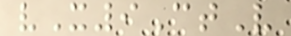vX9CtV
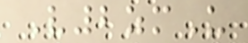V2zmU
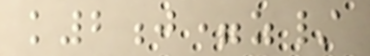k2j=z/
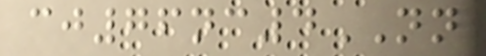cj76nc4NN
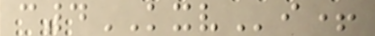c4KXVi+
